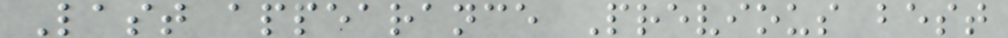Last appearance Previous best
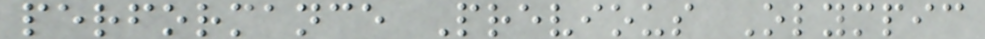performance Previous Olympic
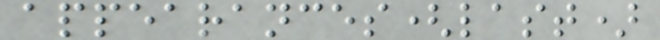appearances(last)
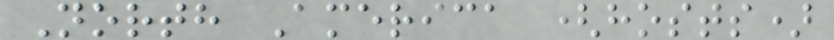North America (hosts)
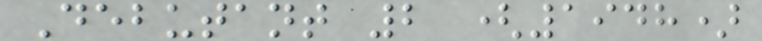Debutant 2 (1948)
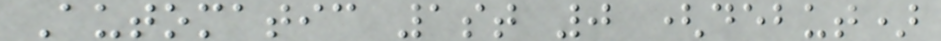Automatic 1st 0 (debut)
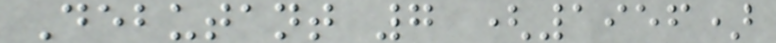Debutant 7 (1956)
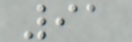91
